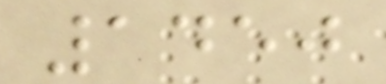1450
